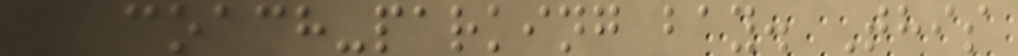a coach-parking bay. This
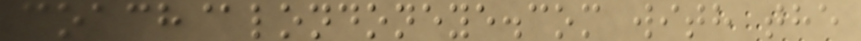coach@londoneye.com with the
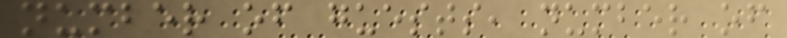number of guests, number of
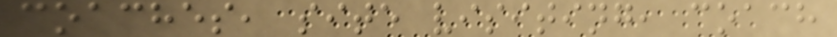coaches, site visiting, coach
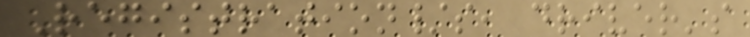Registration/s, driver's
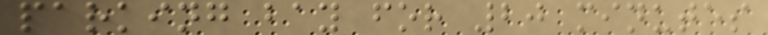parking bay for 20 minutes
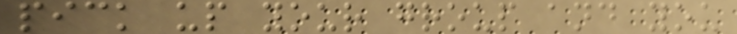pick up your group and you
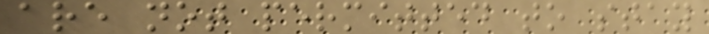are not permitted to stay
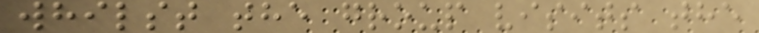whilst the group visits the
